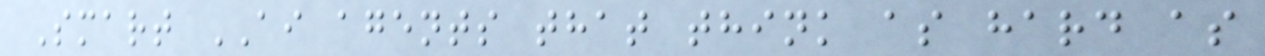Smart AI agents that think as hard as
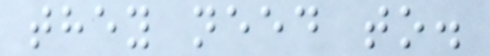they need to.
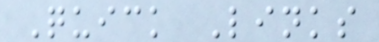Quick Links
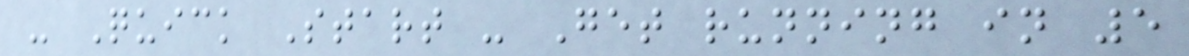- Quick Start - Get running in 5
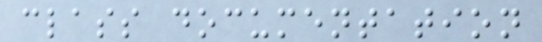class documentation
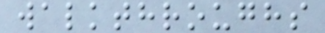walkthroughs
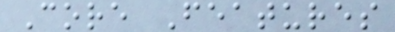Core Features
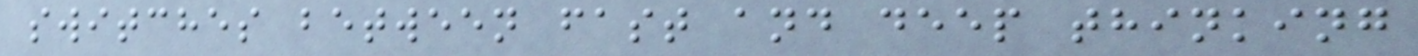switches between fast and deep thinking
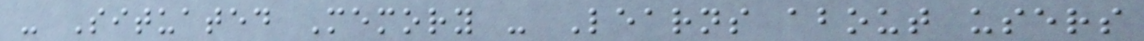- Situated Memory - Learns about users
